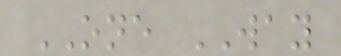ONE WAY
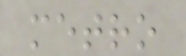metro
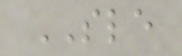SLE
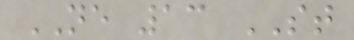NE 13 ST
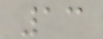13
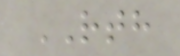RTH
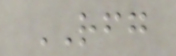RFG
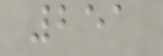251
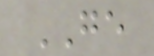GE
